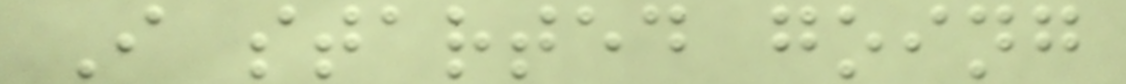I started going
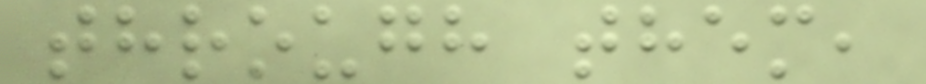through them,
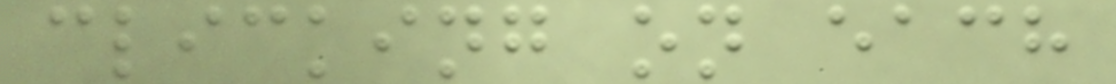clicking on each
